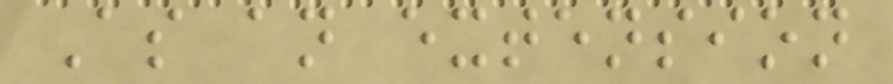As an extension
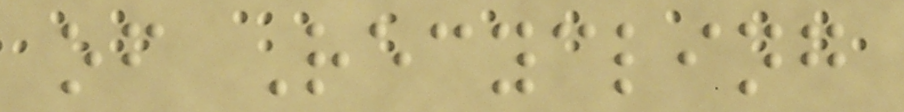of Recycling
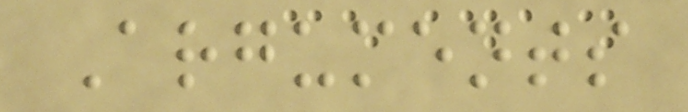Arguments
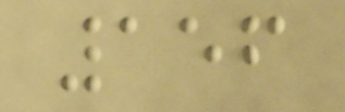156
